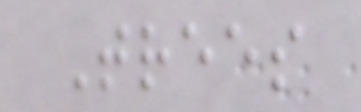Trees
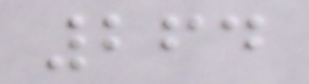264
